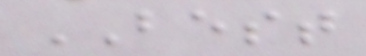BEST
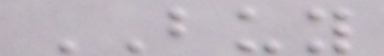BUY
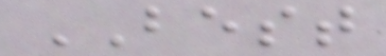BEST
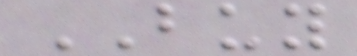BUY
